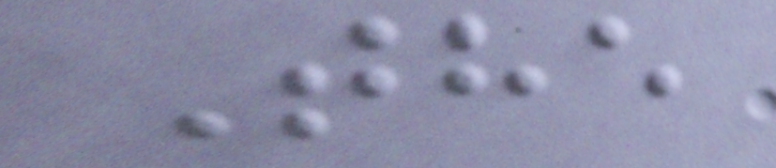The
